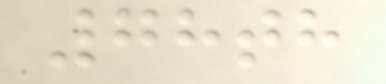78th
